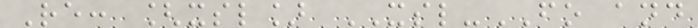Re: [xsl] XSL-FO and
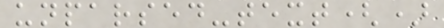unparsed-text()
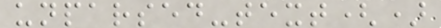unparsed-text()
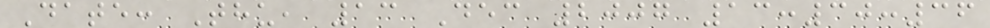Date: Thu, 13 Dec 2007 13:30:36
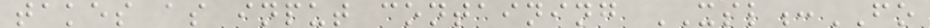takes as input containing XSL:FO
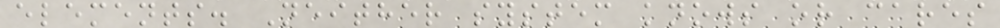elements. Neither system knows or cares
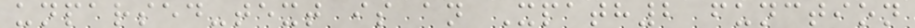unparsed-text is an Xpath2 function
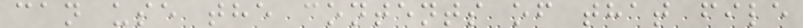can use the contents of that file
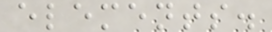elements.
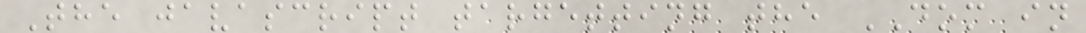The javascript targetting the DOM in
